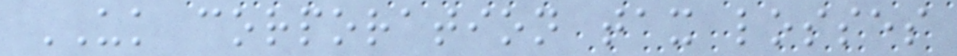UK corporation tax losses
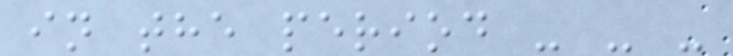in the period - - -
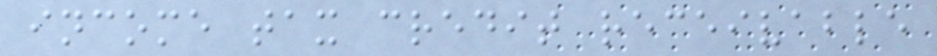income tax credit receivable
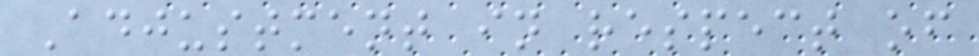Adjustment in respect of
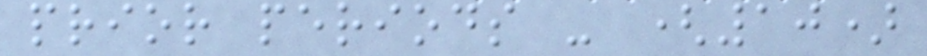prior periods - (10)
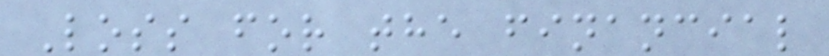Loss for the financial
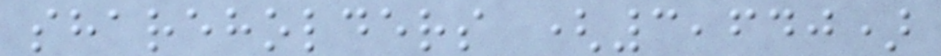shareholders (3,640)
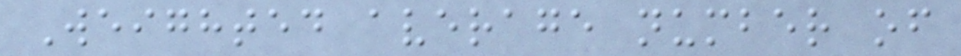Weighted average number of
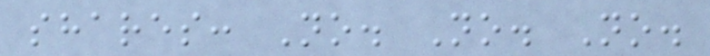shares: No. No. No.
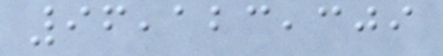96,123,309
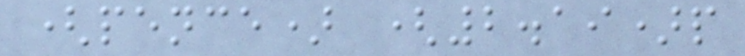(pence) (2.19)p
